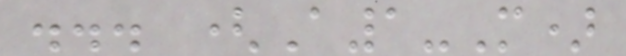... (A1-M)
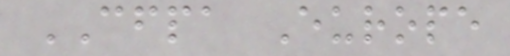CFPA Europe
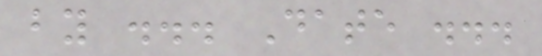by ... Date ...
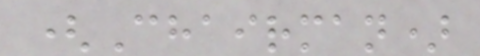(Chairman)
